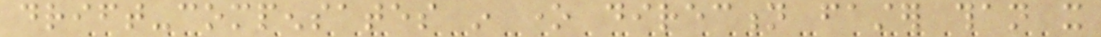drift-compensates in one direction faster than it
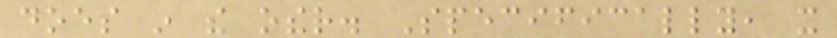does in the other. Specifically, it
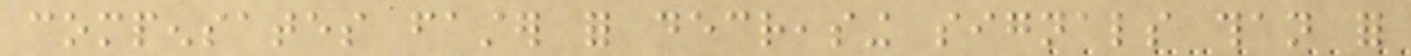compensates faster for decreasing signals than for
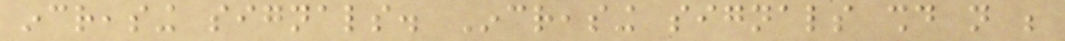increasing signals. Increasing signals should not be
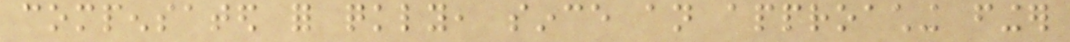compensated for quickly, since an approaching finger
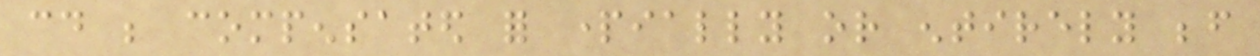could be compensated for partially or entirely before
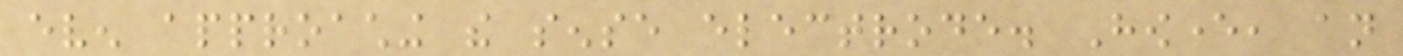even approaching the sense electrode. However, an
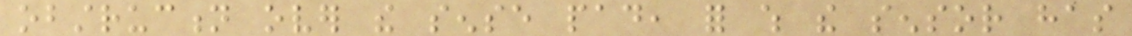obstruction over the sense pad, for which the sensor has
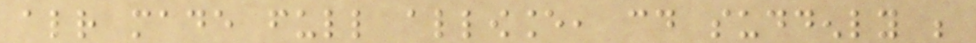already made full allowance, could suddenly be
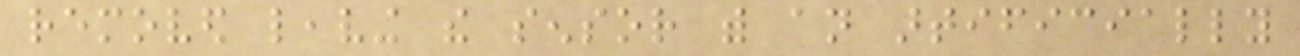removed leaving the sensor with an artificially
